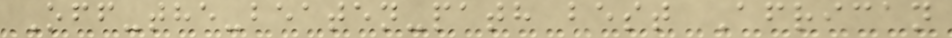Off-the-beaten-path best African
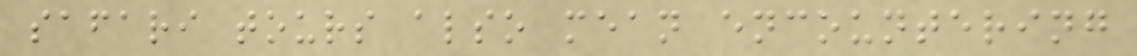safari tours also mean encountering
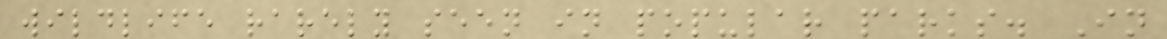wildlife rarely seen in popular parks. In
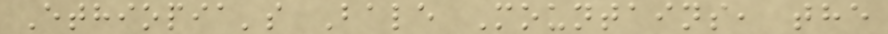Ethiopia's Bale Mountains, the
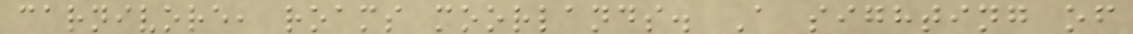carnivore, roams moorlands. A sighting of
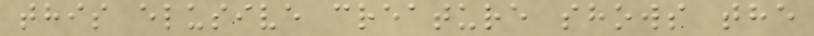this elusive creature shows the
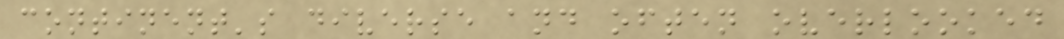continent's diverse and often overlooked
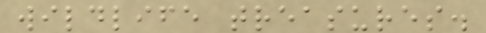wildlife treasures.
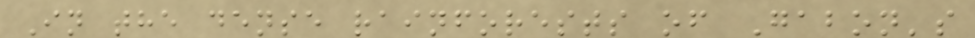In the dense rainforests of Gabon's
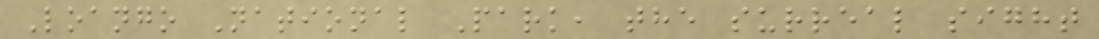Loango National Park, the surreal sight
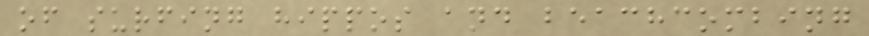of surfing hippos and beachcombing
